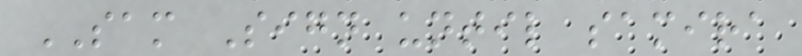SAM Sign until samira
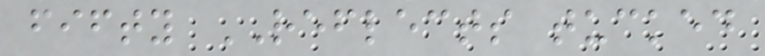fifty REFLECTS tucked
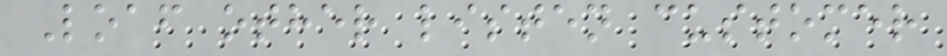Loaf other listen customer
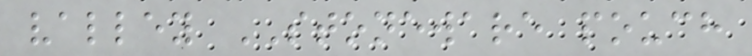valley STONEWARE pouch
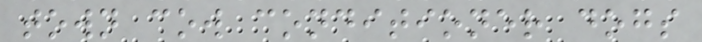town cow conditioner dogs
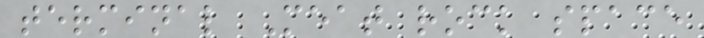terminal Meat rock space
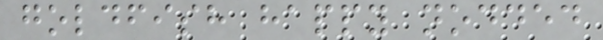goldfish happy nodded
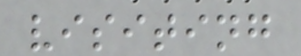visiting
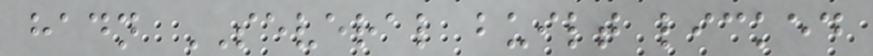hadn SEVERAL built licked
